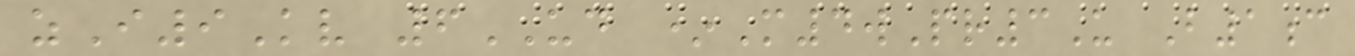zI9Kv 6UD *M4wPr3U B1c
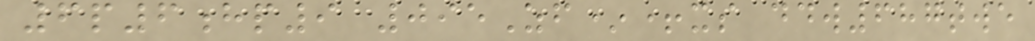6p6hp9 095Zf*+xs ddw687twe
